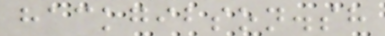hackgibson.sh
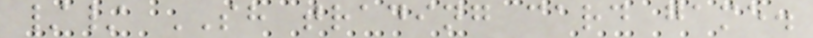// SH trading card game.
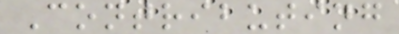Contributing
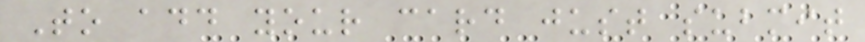To add your card just submit
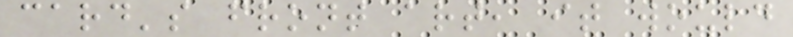card's front art, it would
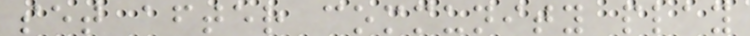set after community play
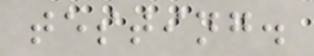testing.
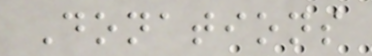Donations
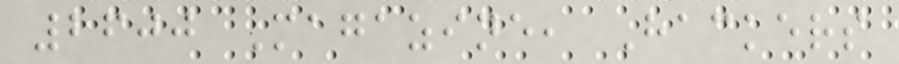2600 Magazine, Hackers
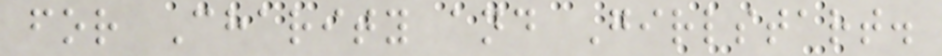for Charity and Girlstart.
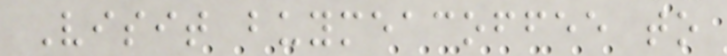Visit buymeacoffee to
